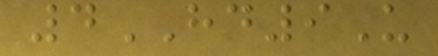4HD9U
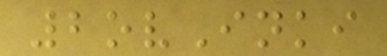2ovInki
